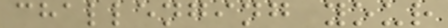challenging your
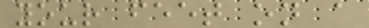your feet on a
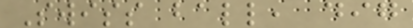Swiss ball, dig
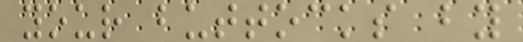your buttocks by
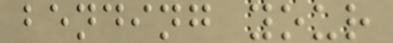bending your
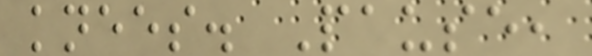knees. Pause,
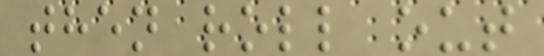then roll out
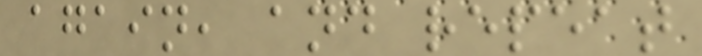again, and repeat
